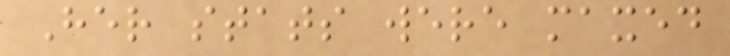Her stats were maxed
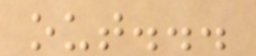out...
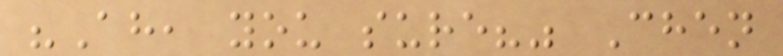"Ah, you sure?" Chen
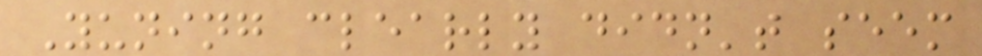Yuning clearly didn't seem
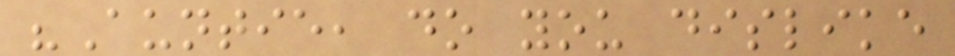"Auntie, do you dislike
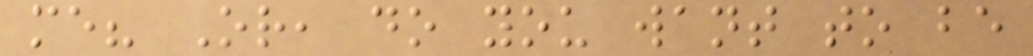me? Or, do you want to be
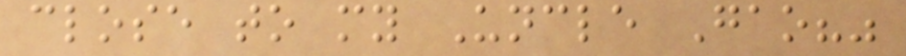close to my Uncle Gao?"
